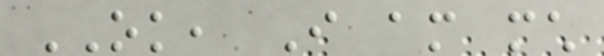OK, I am much
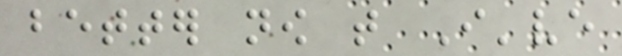better now that I've
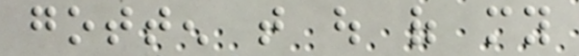gotten that out of my
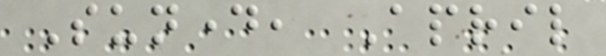Sunday, April
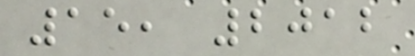15, 2012
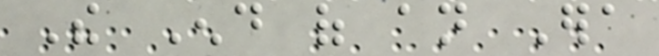The End of an Era
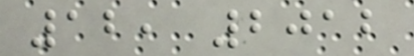12, 2012
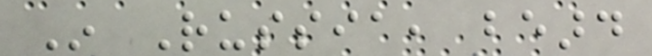In Russia, beard
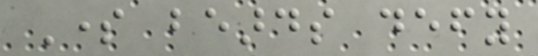Some beards defy
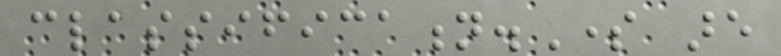classification.Some are
